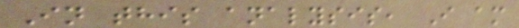In this analysis, I am
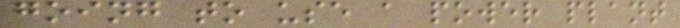going to use a power plant
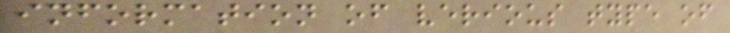information of verious type of
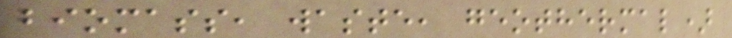biomass, waste, geothermal)
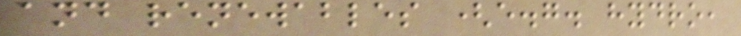and renewables (e.g. hydro,
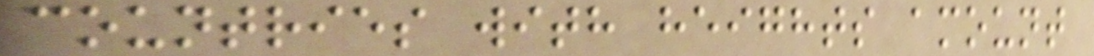countries with heights amount
